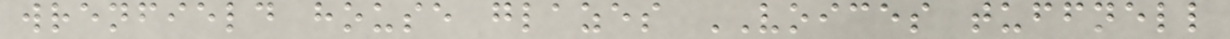wrenfield house glazes VOICES tuffnell
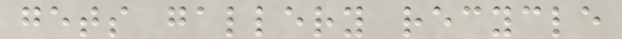gets gallery recycle
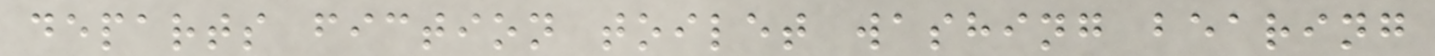departs fiction toilet washing bearing
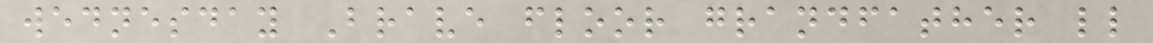wednesday Brave floor grandfather ll
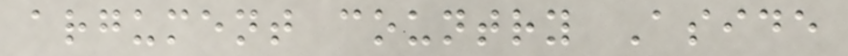argument country Aside
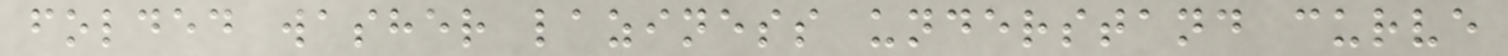folded washer laziness understand curve
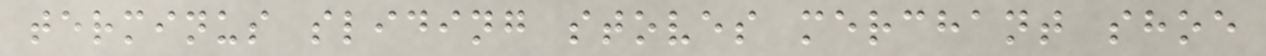terminus sliding stoves merchant shoe
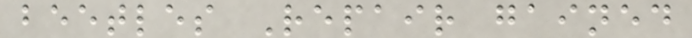beetles Repair gained
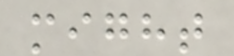might
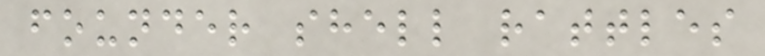founder shell rattles
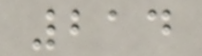214
